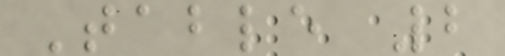Table 2
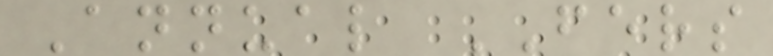Annual FERS
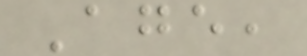Age,
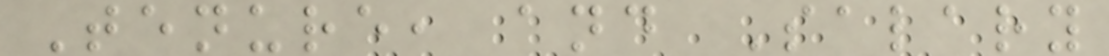Tenure, and Salary
